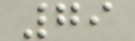79
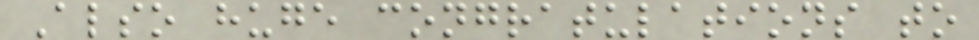Also huge congratulations to
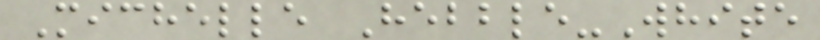Michelle Hebble-White
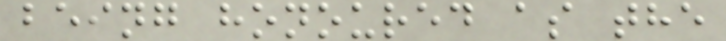being honoured as the
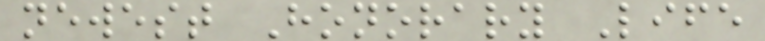newest Honorary Life
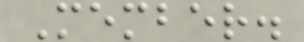Member.
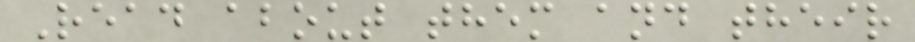Read about them and their
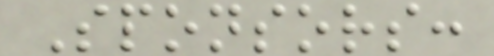Sponsors:
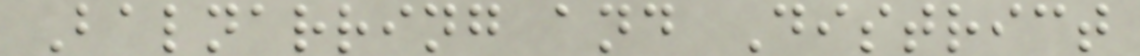Balnarring and District
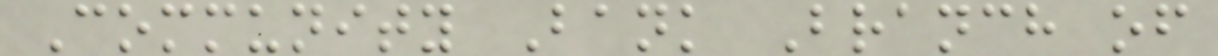Community Bank Branch of
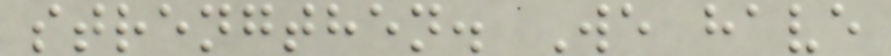strengthen. We have
